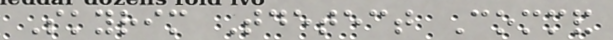Skyrim Tdetect Command
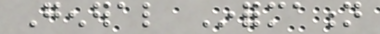General Information
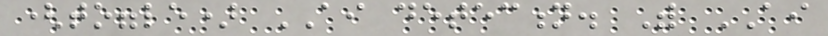(toggle) AI detection. With AI
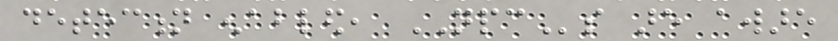detection enabled, NPCs are aware
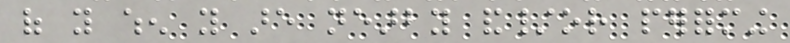of you when you are nearby and/or performing
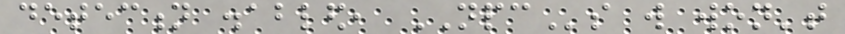detection disabled, NPCs will won't
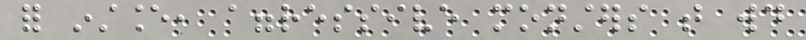for instance, aggressive monsters that would
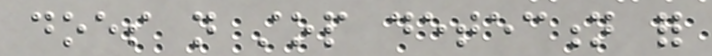does not stop detection for
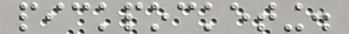pickpocketing.
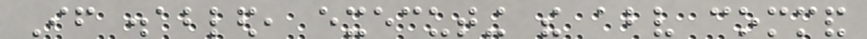If disabled, executing the above command
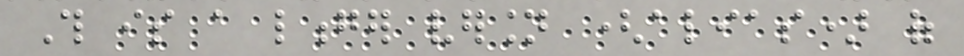This is a longer version (alias) of
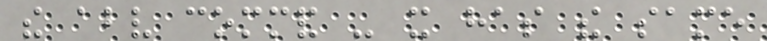the above command - it has the same
